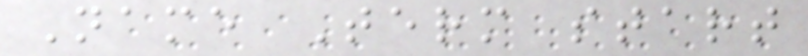Name Term start
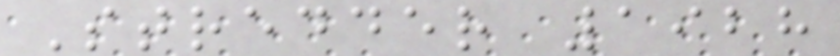Stredder 1928
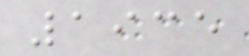1935
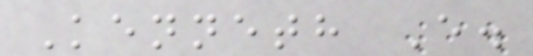Kenneth E.
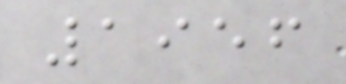1956
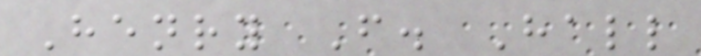Henry F. Hall
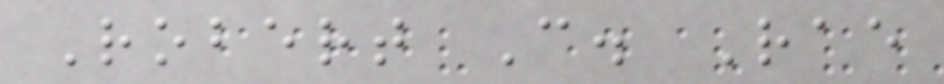Robert C. Rae
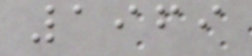1969
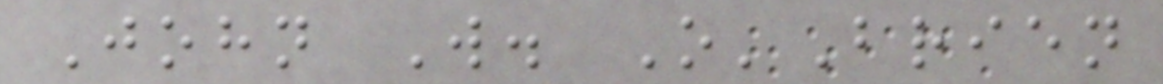John W. O'Brien
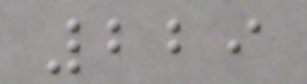229
